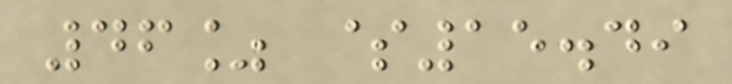46% $15.49
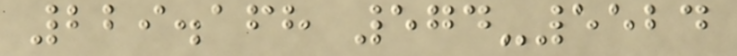229.168 574-5524
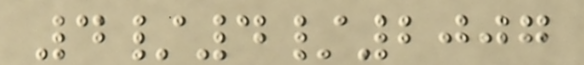4/4/2007
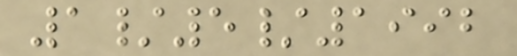1/5/1992
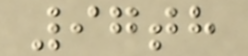97th
